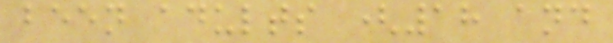been adults (18 and
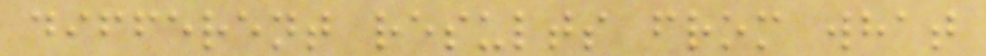different results from what
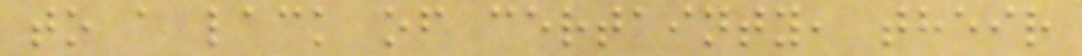to a lack of certainty, their
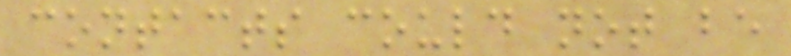contacts could not be
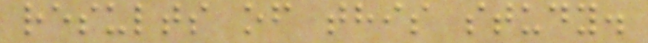results of this study.
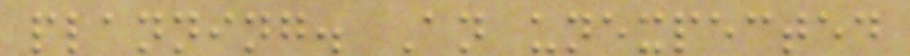planning. An unexpected
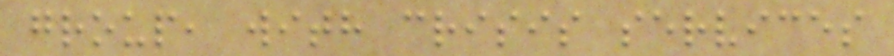group, with crisis services
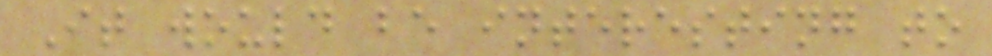It would be interesting to
